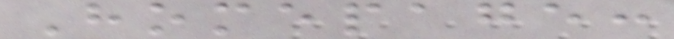Homepage:
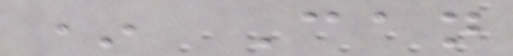* Can
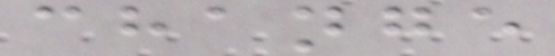change
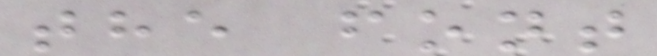the font
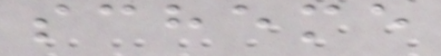scheme
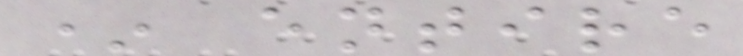* entire
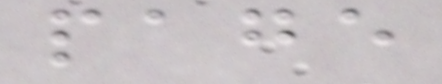page
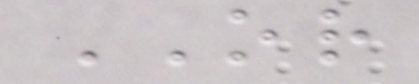OR
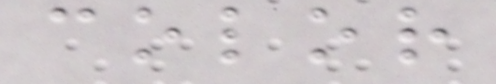color
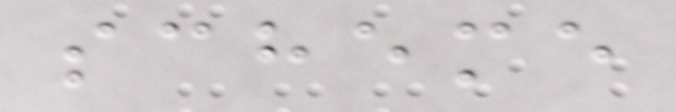scheme
